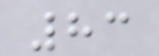83
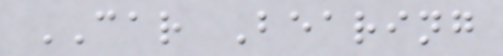CAR Bearing
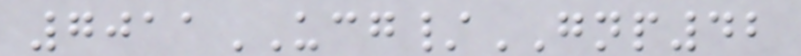7011UCG/GNP42
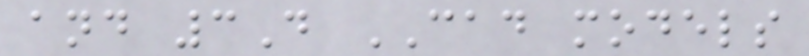and 3D CAD models
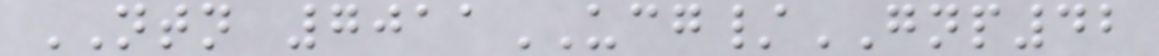NTN 7011UCG/GNP42
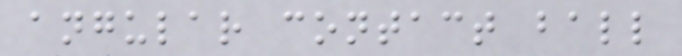angular contact ball
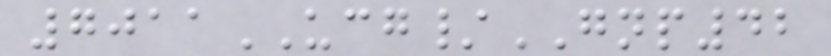7011UCG/GNP42
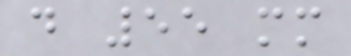d 55 mm
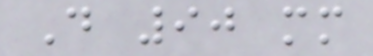D 90 mm
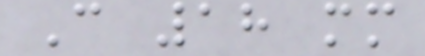C 18 mm
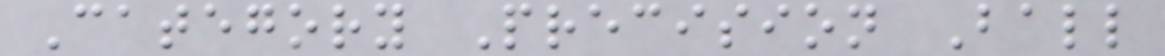Category Precision Ball
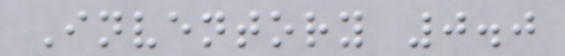Inventory 0.0
